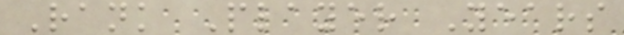Rank Player Years
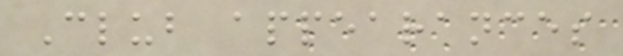Club appearances
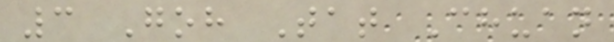3 Goh Tat Chuan
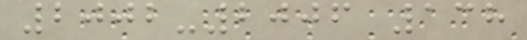2002-2006 138
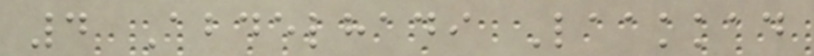4 Abdelhadi Laakkad
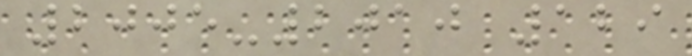2005-2010 129
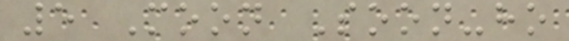5 Moon Soon-ho
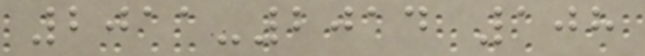2011-2014 108
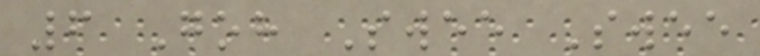6 Goh Swee Swee
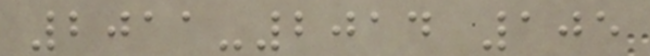2011-2014 105
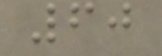60
